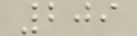209
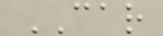CAR
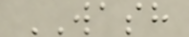WASH
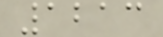1213
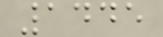1445
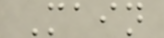Main
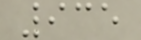935
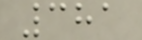381
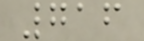716
